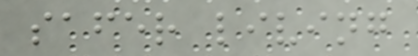safer living
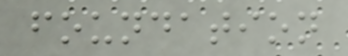foundation
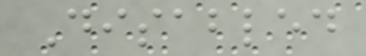Disabled
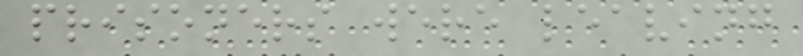prisoners were leaving
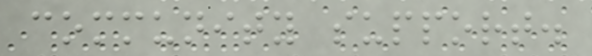community support.
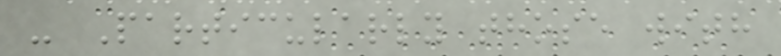- Particularly those with
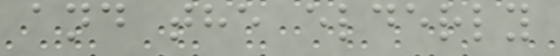and the elderly
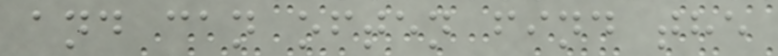and can often find the
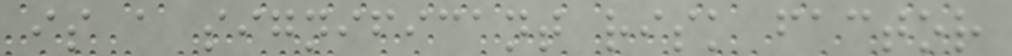is a significant risk factor
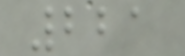221
